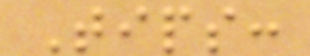Tips:
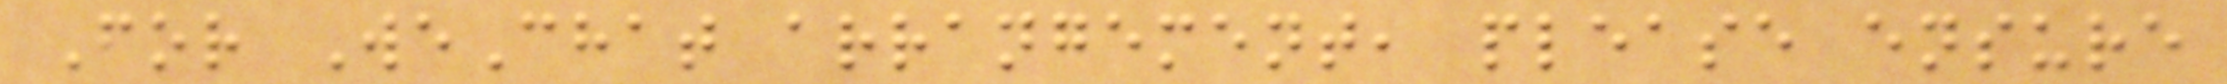For WeChat arrangement, please ensure
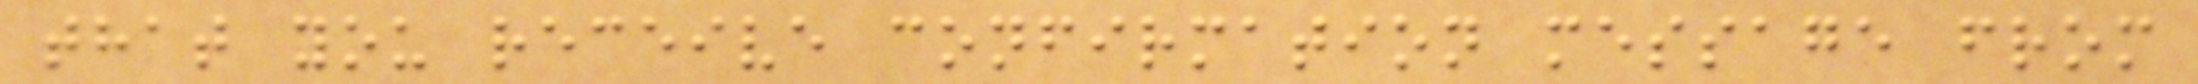that you receive confirmation message from
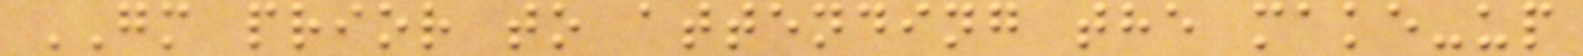GM prior to attending the make-up
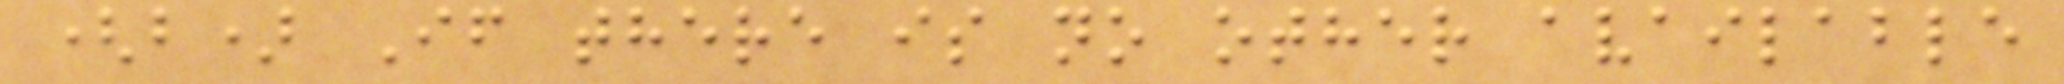(b) If there is no other available
